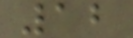12
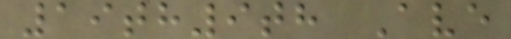19th9th Ave
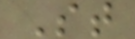St
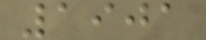1901
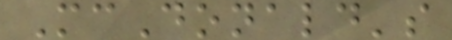McDonald's
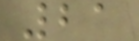21
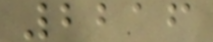2216
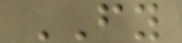FY
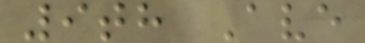9th Ave
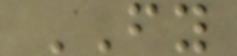FY
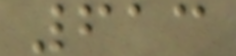613
